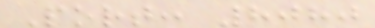Port: 8080
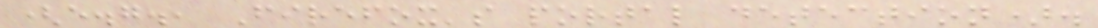(e.g., Firefox's portal detection).
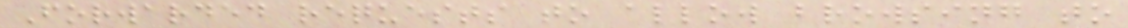Forwarded requests to allow browsing to
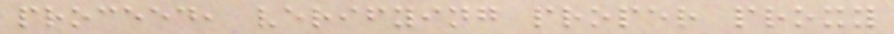proceed, verifying proper proxy
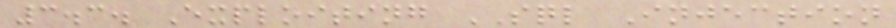3.3. Exploiting SQL Injection
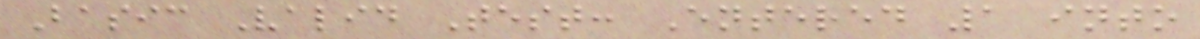Basic Valid Test: Entered 1 into
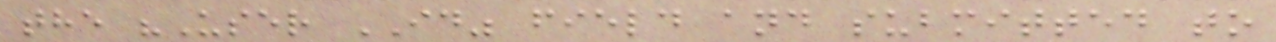the "User ID" field and submitted to
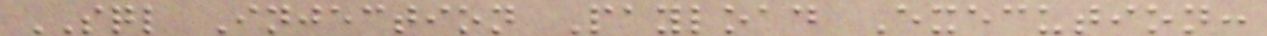SQL Injection Payload Execution:
